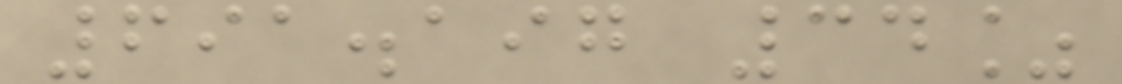691.197 34%
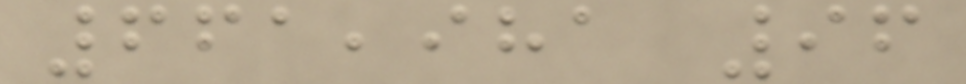661,981 96
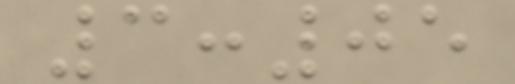3:05
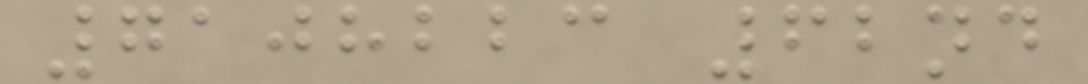7108223 62nd
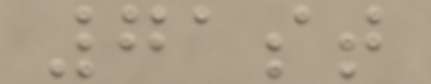71st
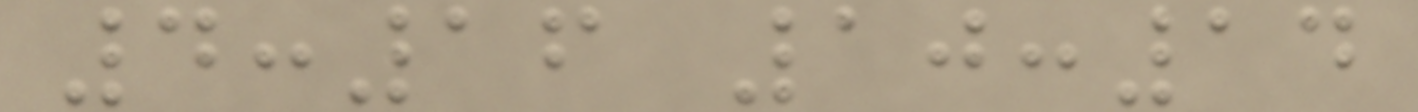4:16 10:14
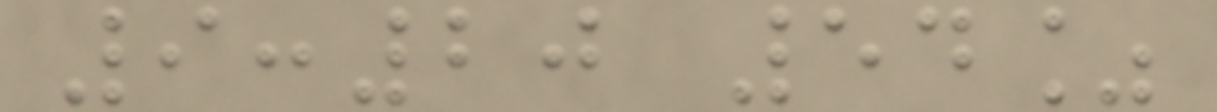9:20 54%
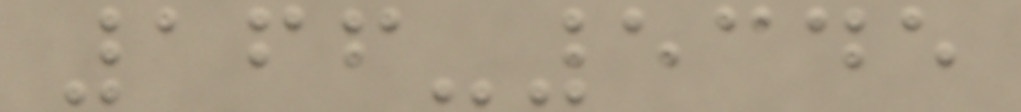166-5345
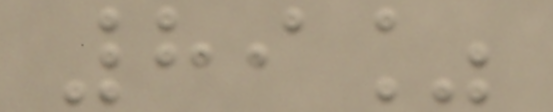89%
